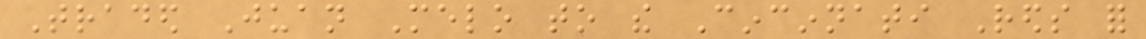Traded Juan Melo to the Cincinnati Reds for
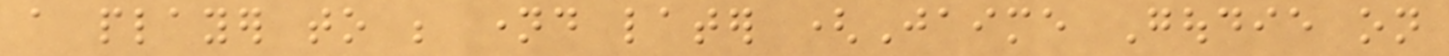a player to be named later (Jaime Goudie on
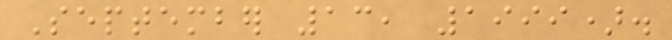September 13, 1999).
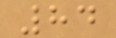84
